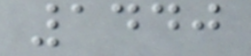1440
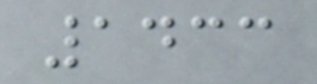1433
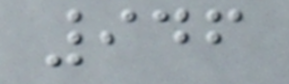946
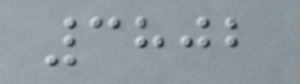3802
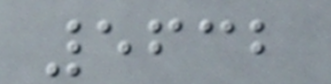5632
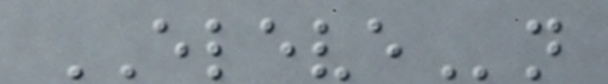ELEVEn
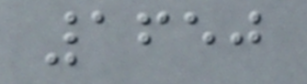1650
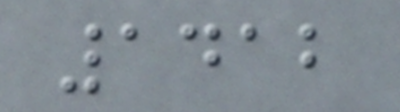1412
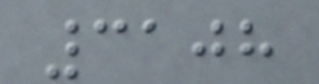3108
